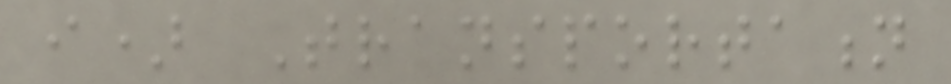i) Transportation
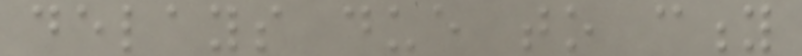delays due to city
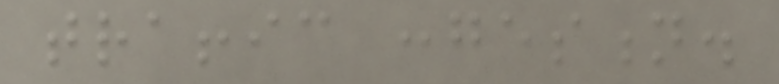traffic congestion.
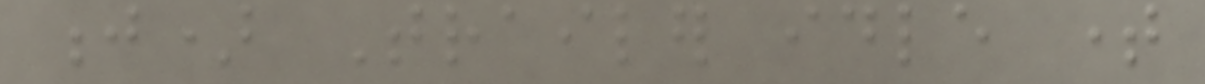j) Trailer idle time
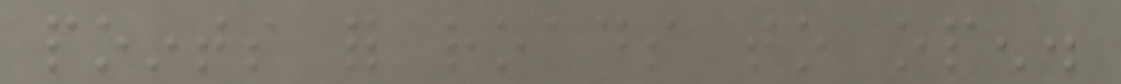points for roads to open.
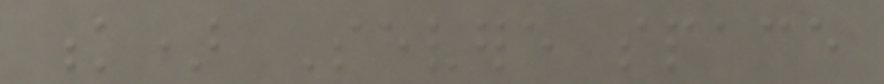k) Severe space
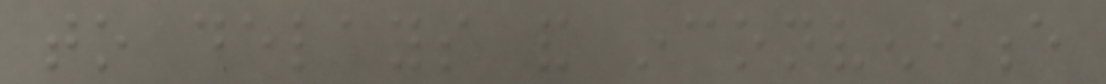to delays and inconvenience
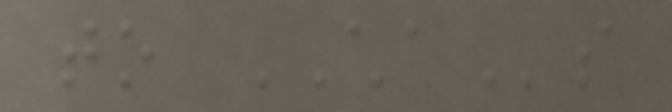to CHAs
